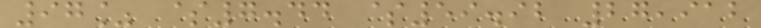97% $7.44 $59.92 27,912
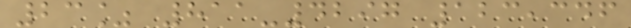23% 811-4297 123,346
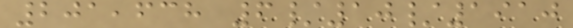201,638 6/10/1910
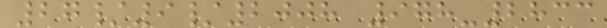27/9/2008 978-2833
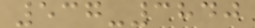537-3840
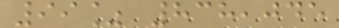99% 838,045
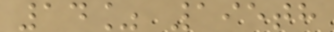14% 195th
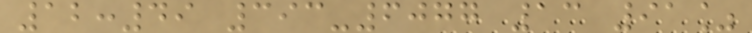12:49 393-6077 13 91%
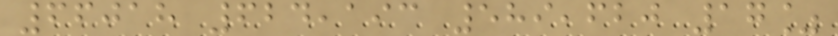66018 624,193 589,620 17%
